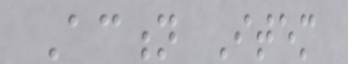Action Item
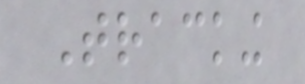Tracking
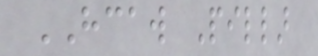HCAW Pillar
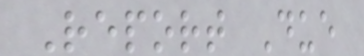Report Due
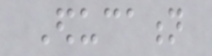Education
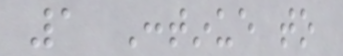1 Continue to
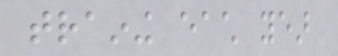training each year
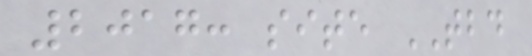2017: site TBD
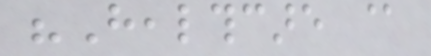"Healthcare @
